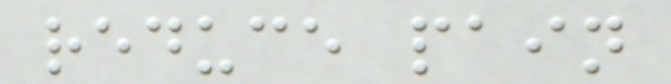reduce pain
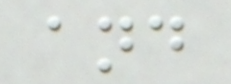and
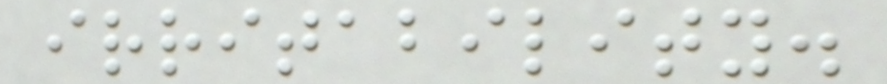irritability.
